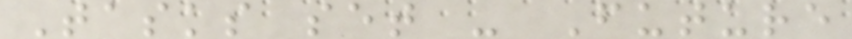Tasks set - Future
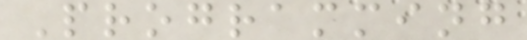Programming
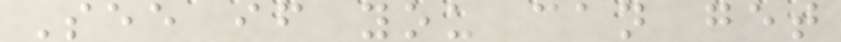See if you can get
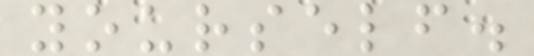yourself.
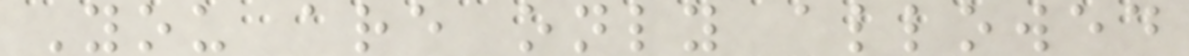You are only allowed
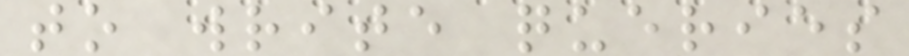to write queries
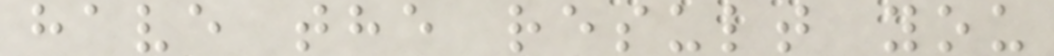have the result you
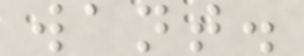want.
